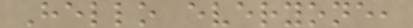Hello everyone,
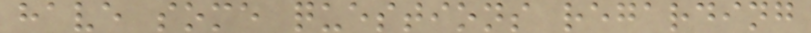have some questions regarding
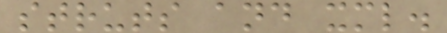struts and xml.
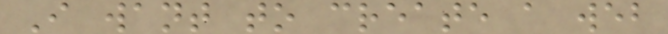I want to create a web
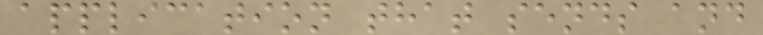application that sends and
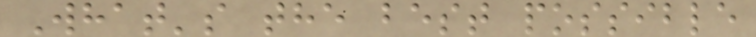What's the best possible
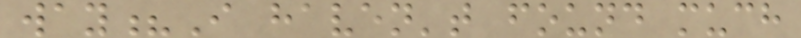way?I haven't found much
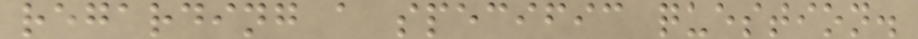regarding a specific question.
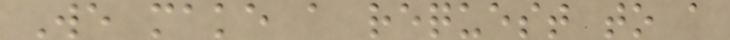We make a request to a
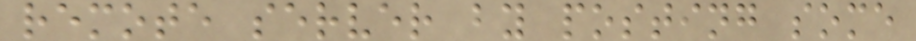remote server by posting some
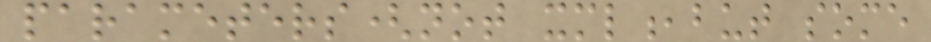parameters(not xml,but some
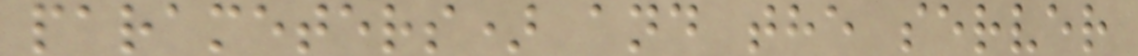parameters) and the server
